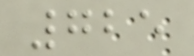725
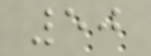50
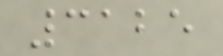3125
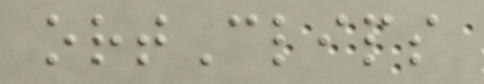ortClips
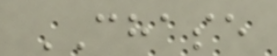CHASE
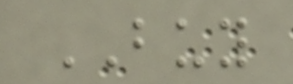BUY
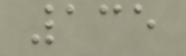135
